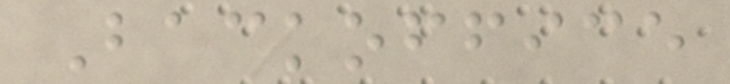Backoffice
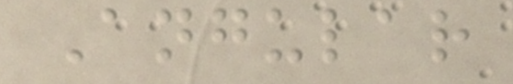Angular
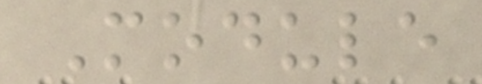Module
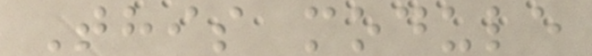This module
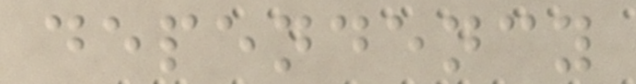dependency
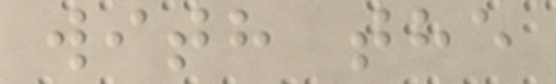with the
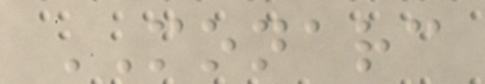MONARC
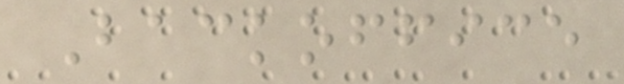Backoffice
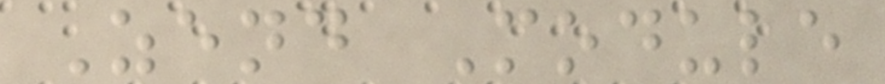Zend Module
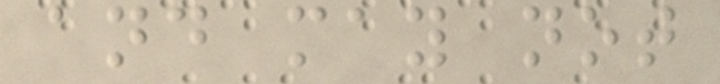and may not
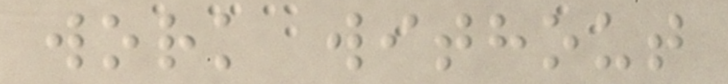work without
